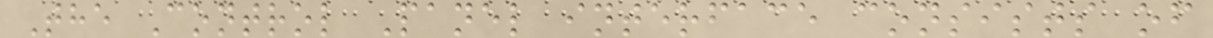The Control Panel interface consists of
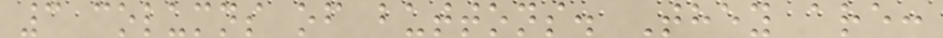3 columns of buttons. They are:
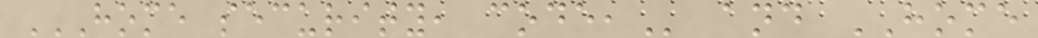HOME SECURITY, CODE, and HOME
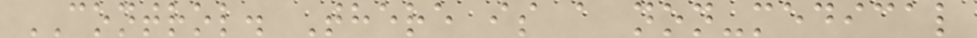CONTROL. There is a non-medical
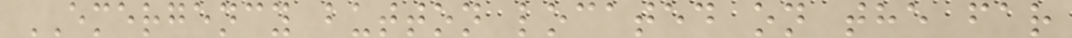EMERGENCY button located on the far
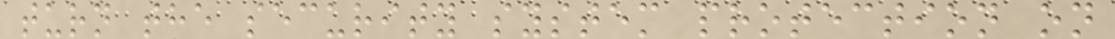turn the security system protection on
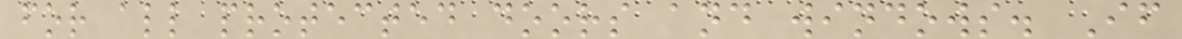for all protected doors and windows. If
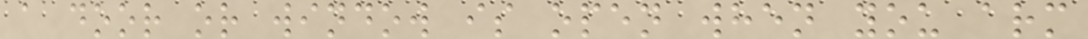a door or window is open when you arm
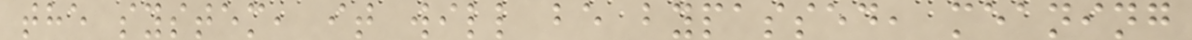the system, it will be bypassed, meaning
